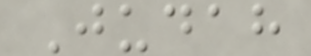Judah
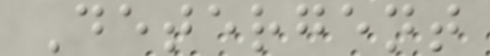Detergent
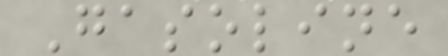Gasoline
